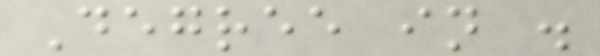Degree in .
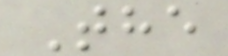The
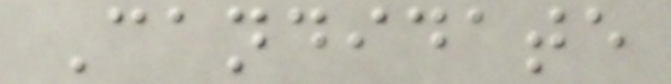Candidate
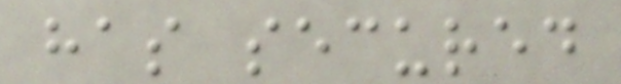has secured
